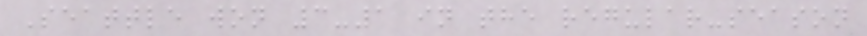Seattle won 3-1 in the regular-season
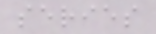series
